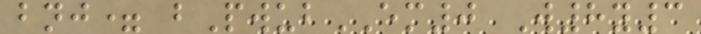bnj= bPwubEM0 W8y3
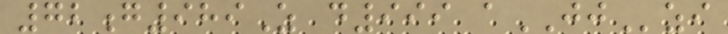72g989Z d999 aJJzi
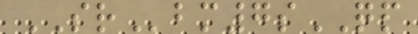SRbm7sQP
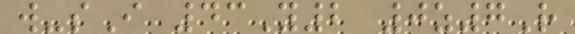w-sI 43Y2 0z7R
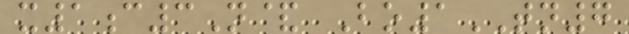x1c3N& Bo1TN7
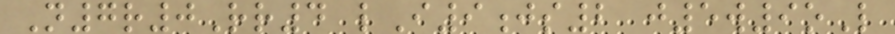N7r0Rr4 lI9js2 j5w9oL
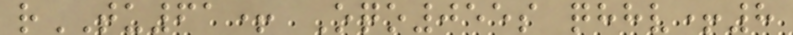rTU61+ Oqo055s qhhv+8
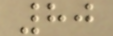80
